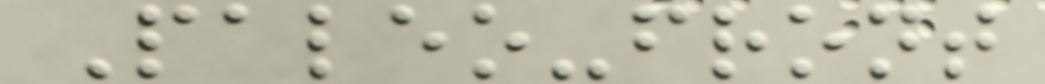Paleo-front
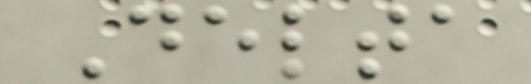Delta
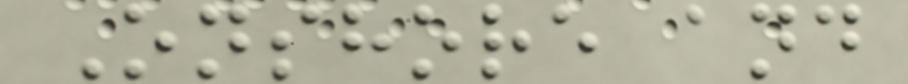Onshore and
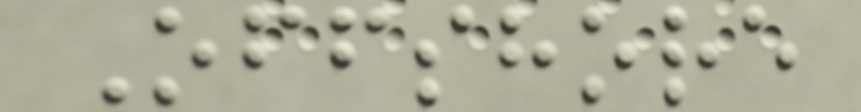Offshore
